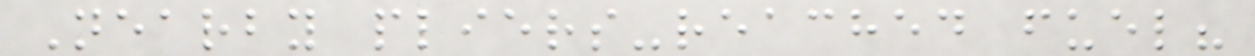Nearby pliers-reached fuel?
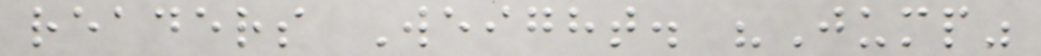readers Weight. "Jump"
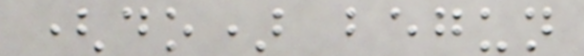(do) begun
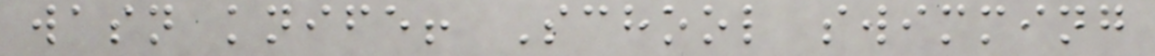wasn knife! School swimming
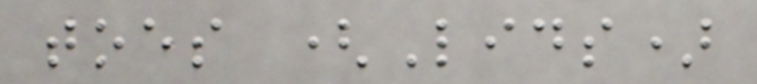toes (Lids)
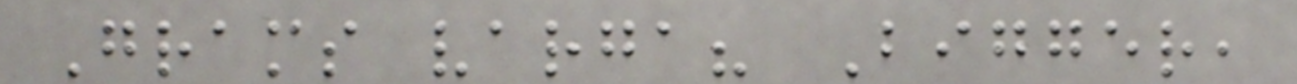Grams varga? Bigger,
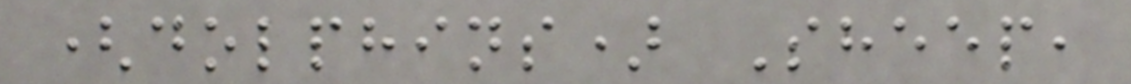(dolphins) Sheep,
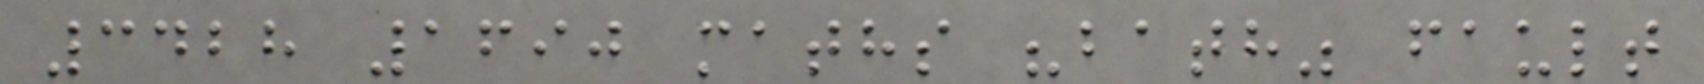3428 1690 maths "bath" fault
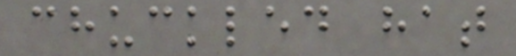chuckled hat
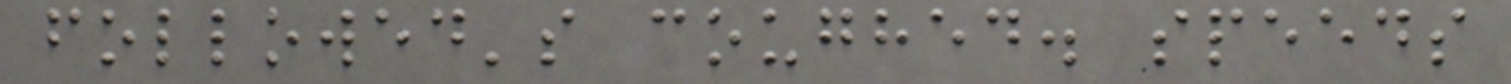followed's coughed. speeds
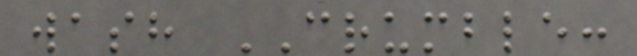wash CRUMBLE:
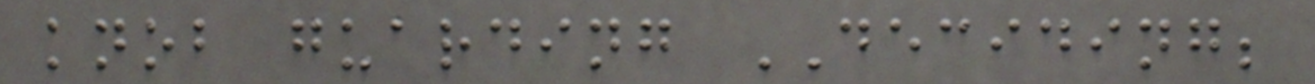knob guarding DECIDING;
